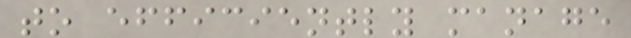to efficiently manage
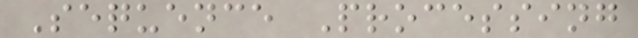Sequence Processing
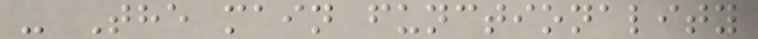- The main functionality
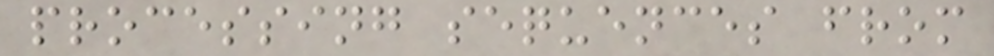processing sequences from
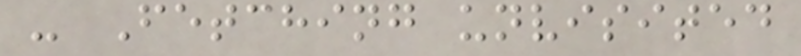- Fetching unvisited
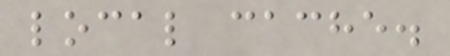local cache.
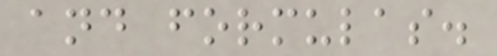and formulas.
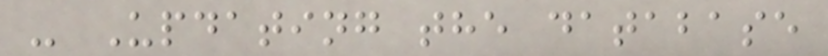- Updating the database
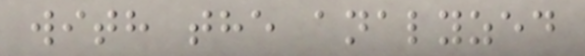with the analyzed
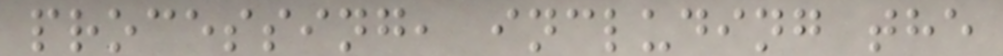processing, including the
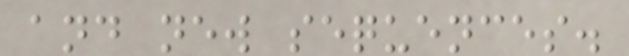and new sequences.
